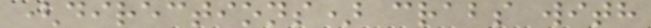(directions) crabs with
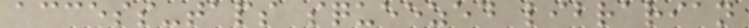access-taps squeezed librarian
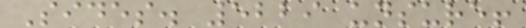Sides. 5229 unsure!
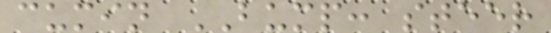cumin BUMP: steer
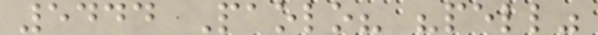5444 Paolo? "pell"
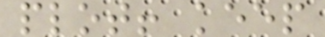plot! keep
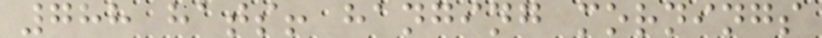788 hats! hanging mornings
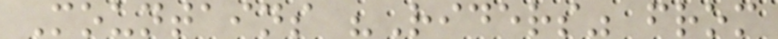Mountains "Riders" from
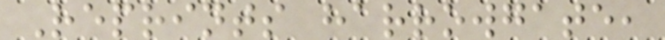Reprints harrowgate,
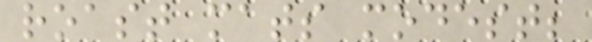roast mats modest;
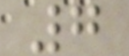7
